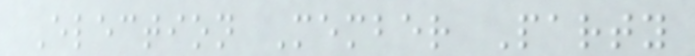Election Member Party
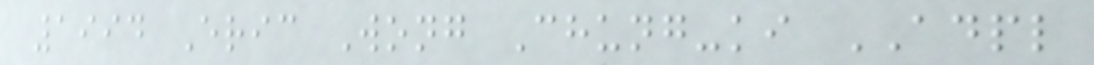1994 Eric Wong Chung-ki ADPL
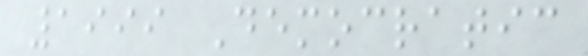1999 Democratic
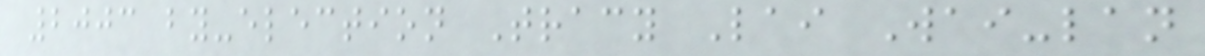2003 by-election Tracy Lai Wai-lan
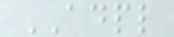ADPL
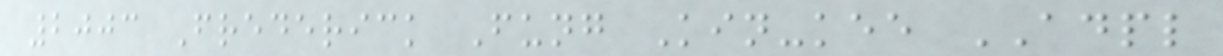2003 Frederick Fung Kin-kee ADPL
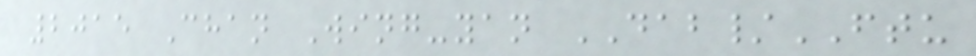2015 Chan Wing-yan DAB/FTU
